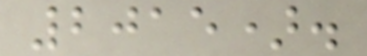2015).
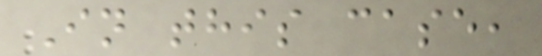In this case,
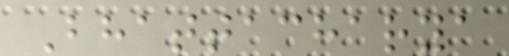Bhattacharya
